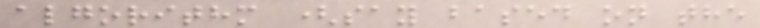algorithm (say based on the
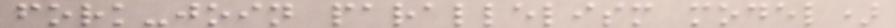fork-join parallelism model)
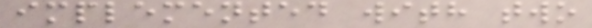implemented with two
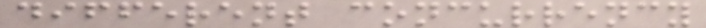different concurrency
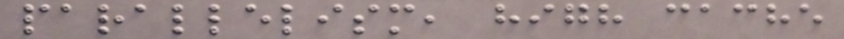parallelism, high cache
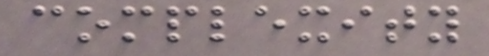complexity
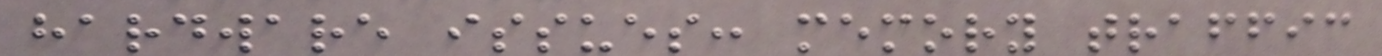hardware issues: memory traffic
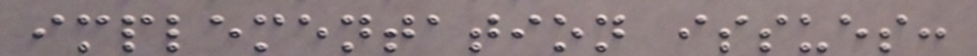implementation issues:
